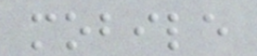mobile
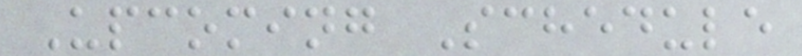Upcoming Schedule
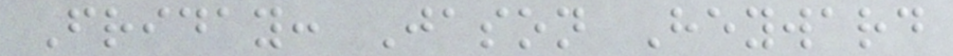Friday: Jason Heyward
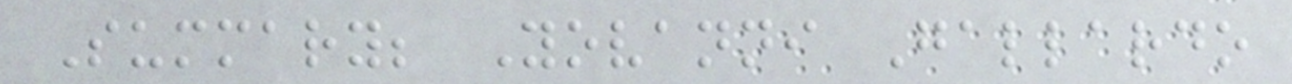Summary; Yovanni Gallardo
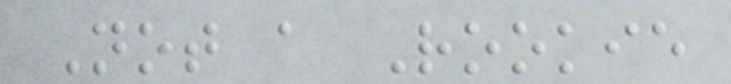Not a Rookie
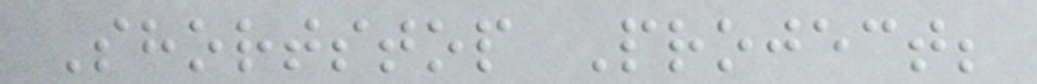Shortstop Project;
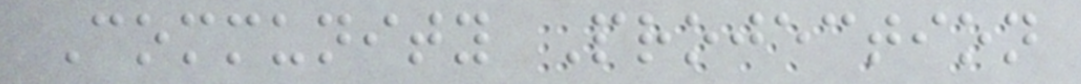Community Projection
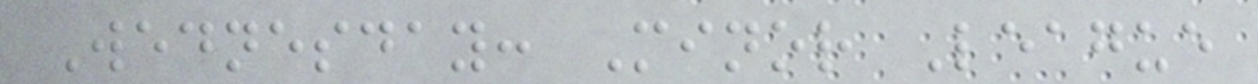Wednesday: Minor League
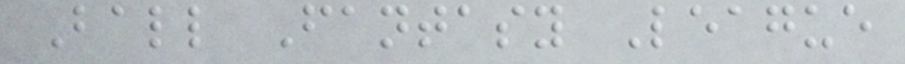Ball Fantasy League
